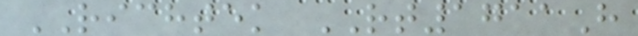RICHTEK RT1711H
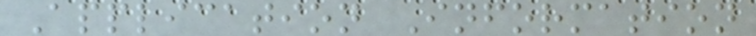Application Information
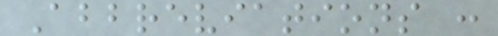Abbreviations :
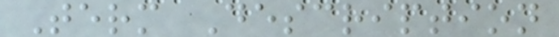Term Description
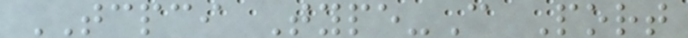TCPCI Type-C Port
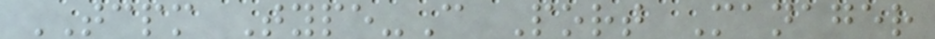TCPM Type-C Port Manager
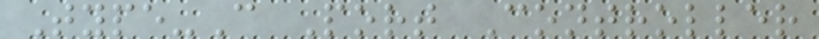Type-C Port Controller
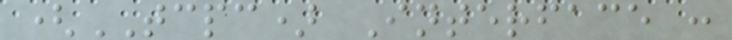(TCPC) Interface :
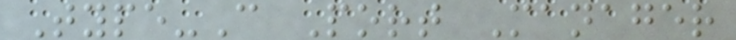Type-C Port Manager
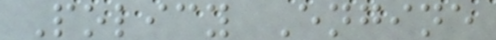Policy Engine
